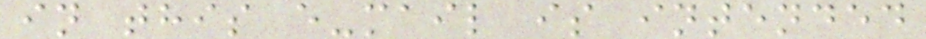in this e-mail is intended
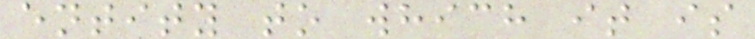entity to which it is
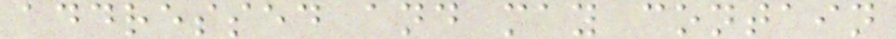addressed and may contain
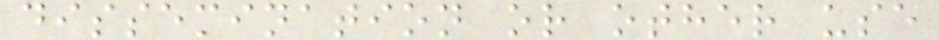dissemination or other use
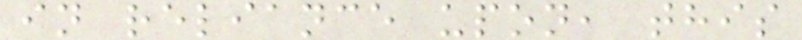in reliance upon, this
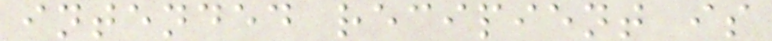intended recipient is
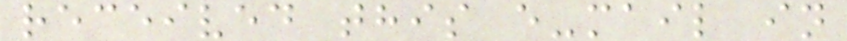received this e-mail in
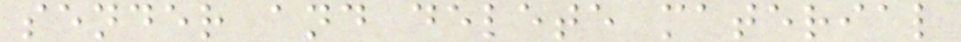sender and delete material
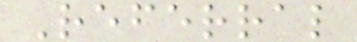Referral
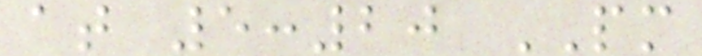at 5:20 PM
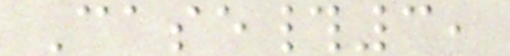Case#3,
